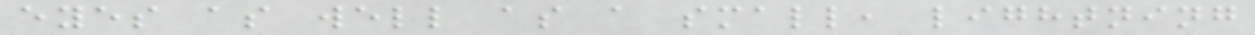eyes as well as a small, lightning
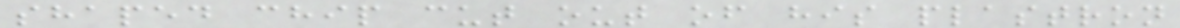shaped chip cut out of his plastron
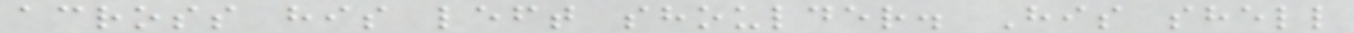across his left shoulder. His shell
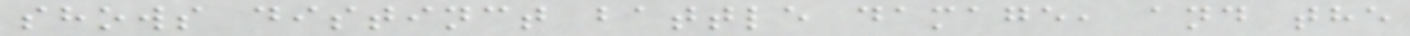shows distinct battle damage, and the
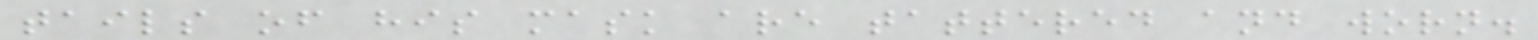tails of his mask are tattered and worn.
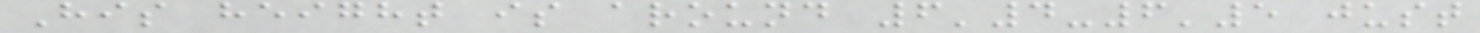His height is around 6'4-6'5 just
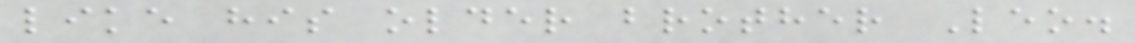like his older brother Leo.
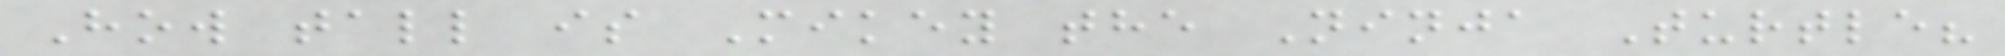How tall is Mikey the Ninja Turtle?
